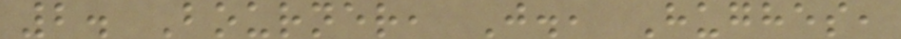2. Bourner, J., Hughes,
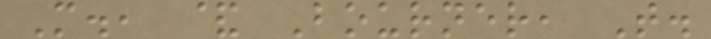M., & Bourner, T.
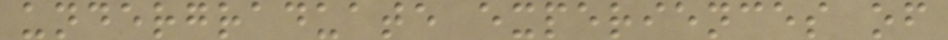undergraduate experiences of
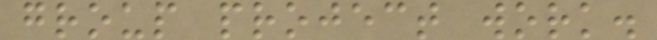group project work.
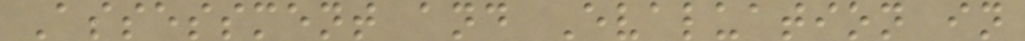Assessment and Evaluation in
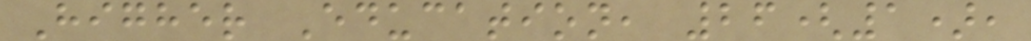Higher Education, 26(1),
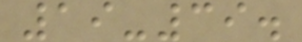19-39.
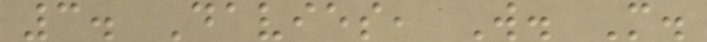3. Davies, W. M.
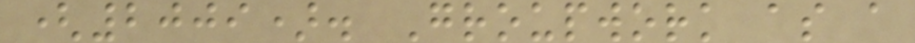(2009). Groupwork as a
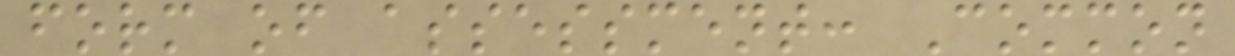form of assessment: Common
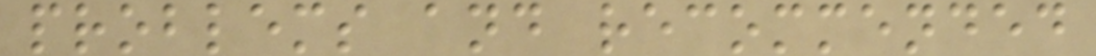problems and recommended
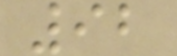92
